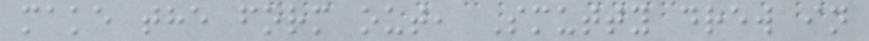make the form out, Smutty drew in
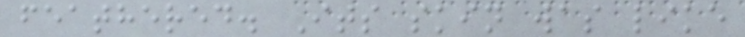feathered. Its skin was like
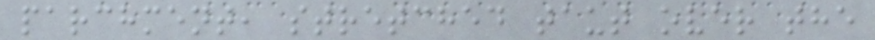parchment, stretched taut over the
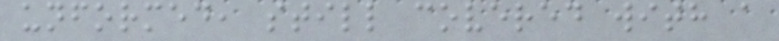unformed, still covered with a
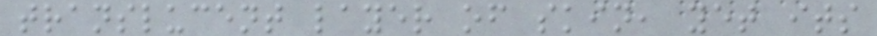translucent layer of skin, yet its
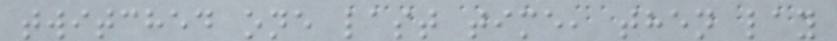twitched one last time, then lay
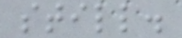still.
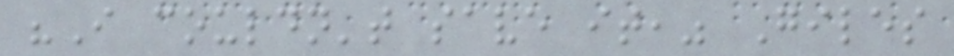"I couldn't save it," Giles
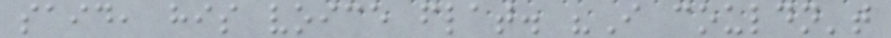said, his voice flat. "I couldn't
